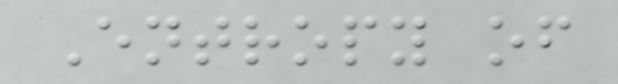Entropy of
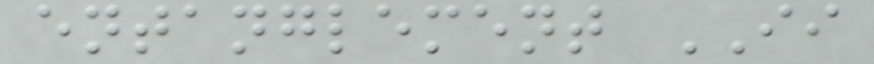entanglement II
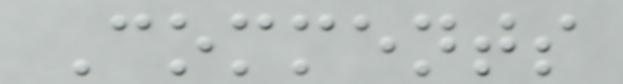Comments
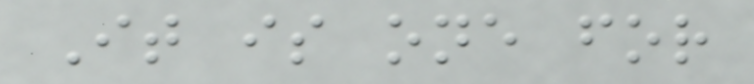It is one for
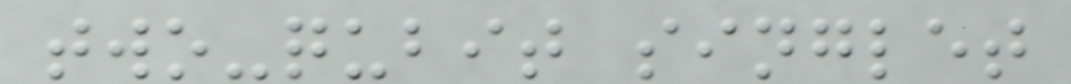two-qubit singlet
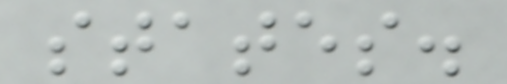states.
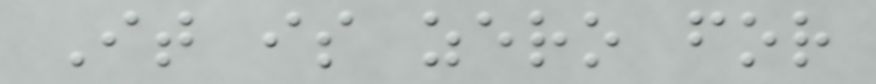It is zero for
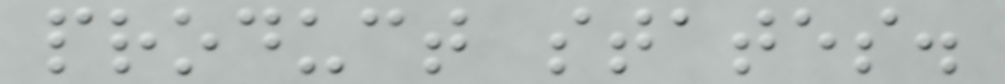product states.
